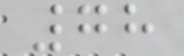78
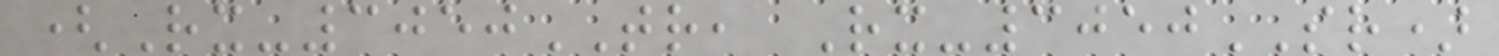(Rx-3050TR, Rx-3050SR)
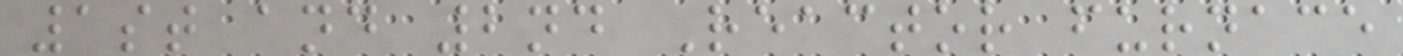1st and 2nd Reactor furnace
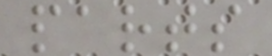parts
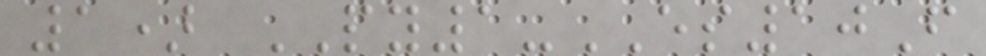1) PY1-ES10F
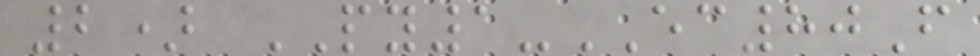2) PY1-EC80F
